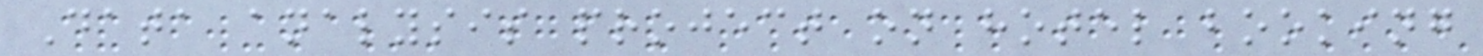Data analysis project on hotel booking
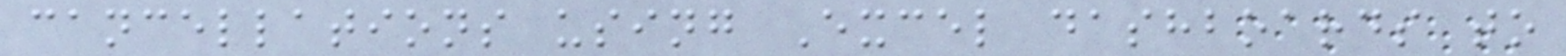cancellations using Excel dashboards to
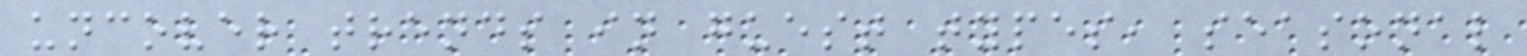uncover trends in guest types, seasonal
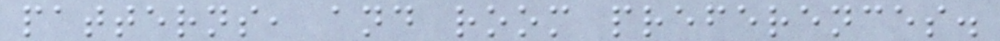patterns, and room preferences.
